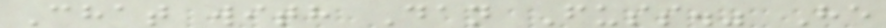Chat with Dan Fuss." He
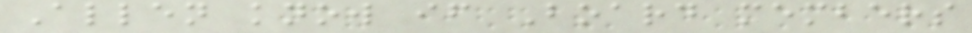Allen know if Board members
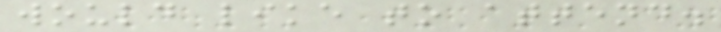would like to attend.
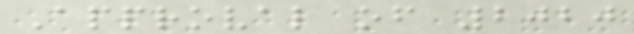Approval of 2020
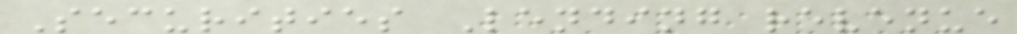Securities Lending revenue
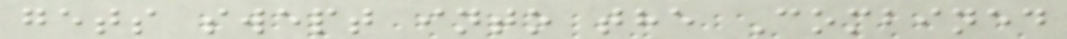gets swept into the Combined
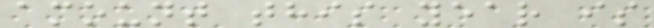amount this year is
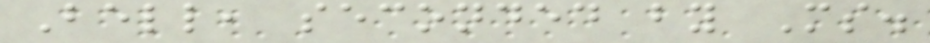Bell, seconded by Ms.
